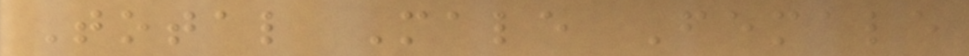Total Male Female
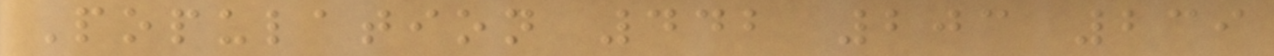Population 442 203 239
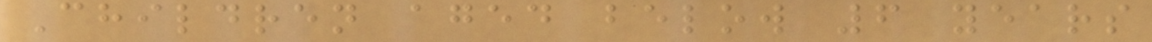Children aged below 6 years
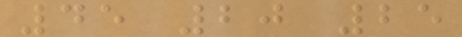45 20 25
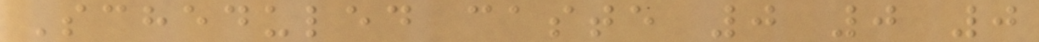Scheduled caste 0 0 0
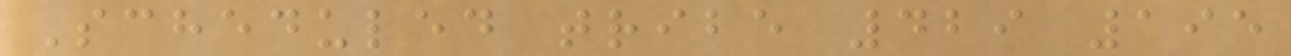Scheduled tribe 429 195
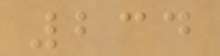234
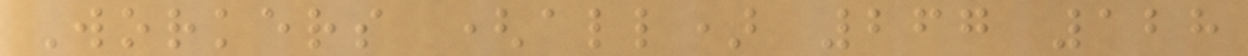Workers (all) 267 128
